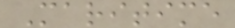Maritime
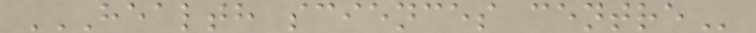HEALTH SCIENCES CENTRE
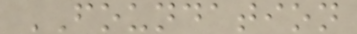FOUNDATION
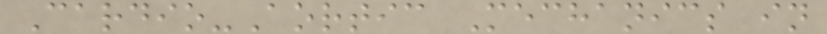Cardio-Aortic Mechanics in
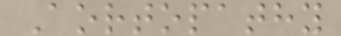Aortopathy
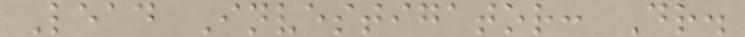Lead Investigator: Dr.
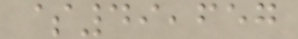$49,657
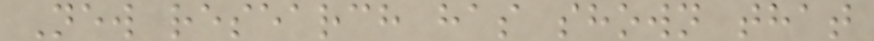New research has shown that
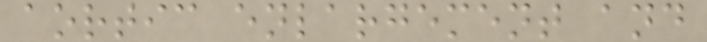aortic enlargement and
